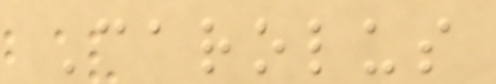Carolus
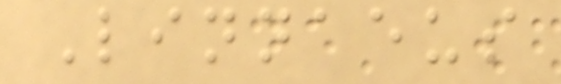Linnaeus
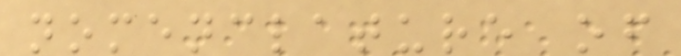nomenclature of
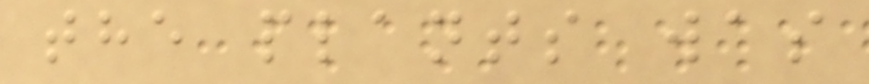the plants was
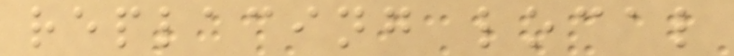replacing local
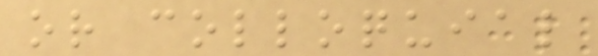or colloquial
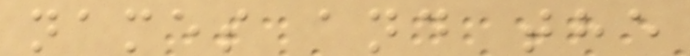names and the
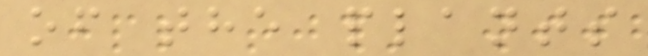of the plants
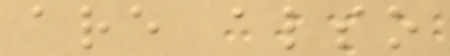are also
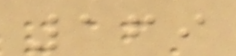169
